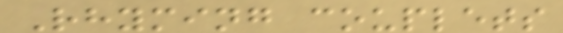Rhyming couplets
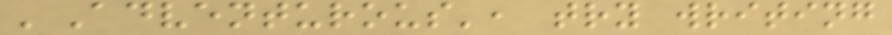'Adventurous', try writing
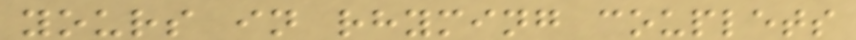yours in rhyming couplets
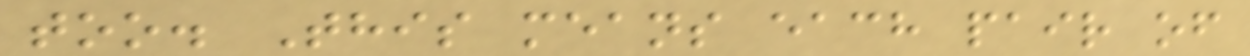too. This means each pair of
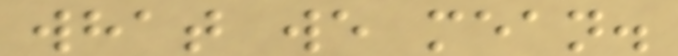what we mean.
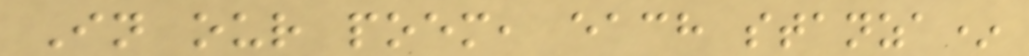In our poem, each stanza*
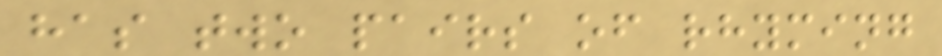has two pairs of rhyming
